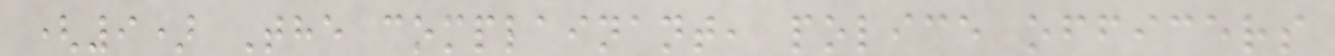(9) The complainant, police officers
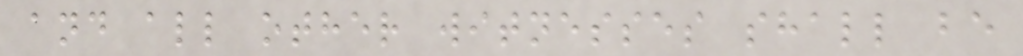and all other witnesses shall be
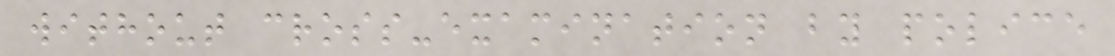without cross-examination by police
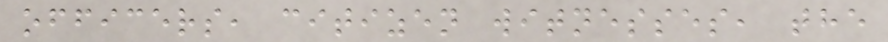officers, citizen witnesses, the
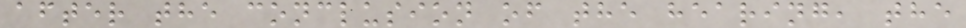after the conclusion of the hearing, the
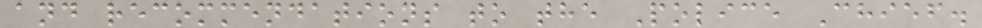and recommendations to the Police Chief.
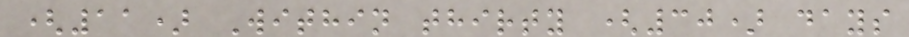(11) Within thirty (30) days
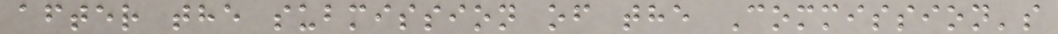after the submission of the Commission's
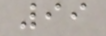99
